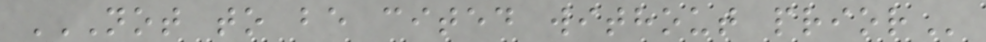NOT TO BE CITED WITHOUT PRIOR
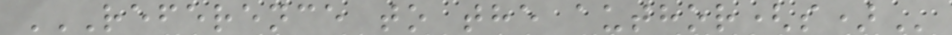REFERENCE TO THE AUTHOR(S)
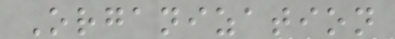Organization
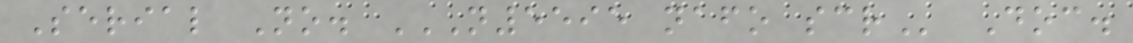Serial No. N5595 NAFO SCR Doc.
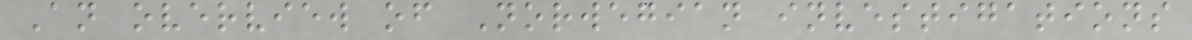An overview of Norwegian investigations
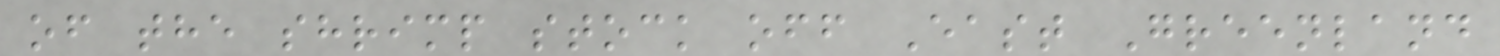of the shrimp stock off East Greenland
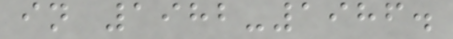in 1982-1986.
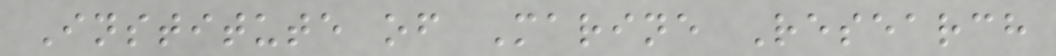Institute of Marine Research
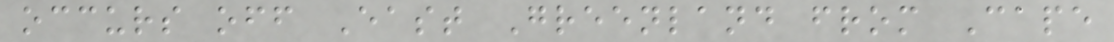occurs off East Greenland from Cape
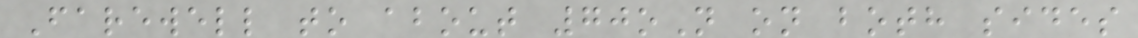Farewell to about 70oN on both sides
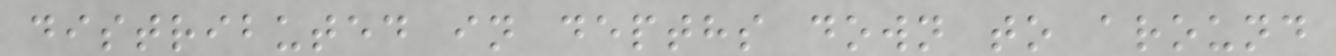distributed in depths down to around
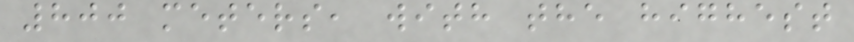800 meters, with the highest
